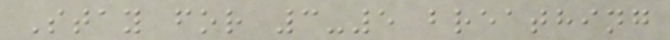Stay for 3-5 breathing
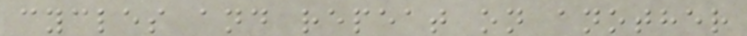cycles and repeat on another
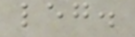leg.
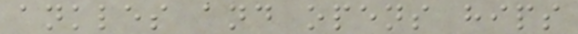ankles and opens hips
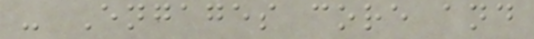- Engages core and
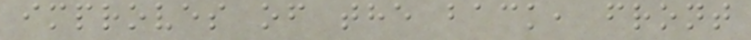improves of the back, front
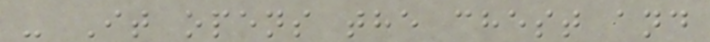- It opens the chest and
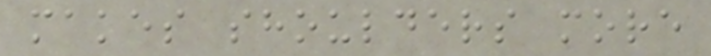makes shoulders more
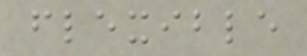flexible
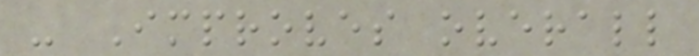- Improves overall
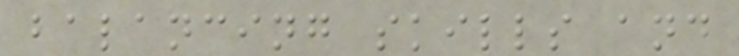balancing skills and
